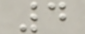4
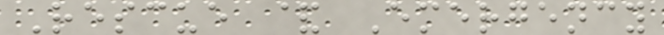Rescue & Emergency
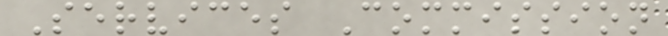Services Commission
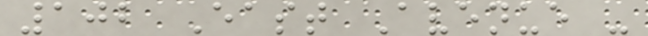102 East Avenue -
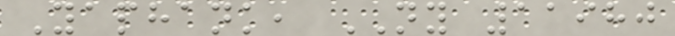Yaphank, NY 11980
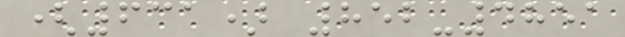(631) 852-4851
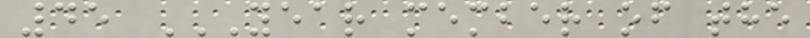45 YEAR MEMBER OF THE
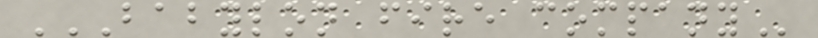BABYLON FIRE COMPANY
